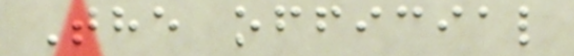The official
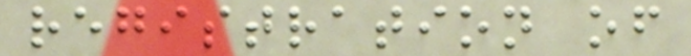registration of
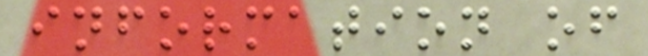information of
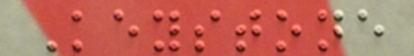Keystone
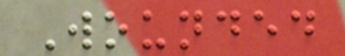Wounded
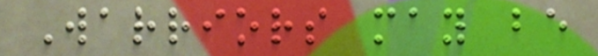Warriors may be
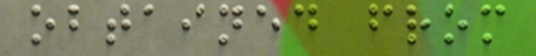obtained from
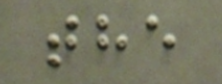the
